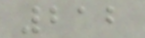212
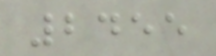2455
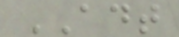ADT
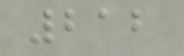212
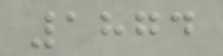1874
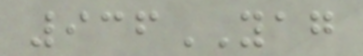936YAG
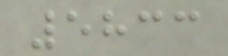5833
